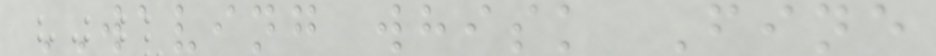WAVING whisk Fine
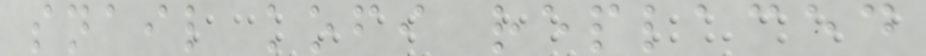snail kofi replaced
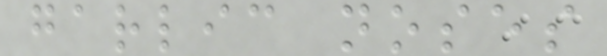garlic noses
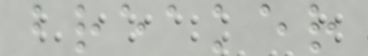breaker
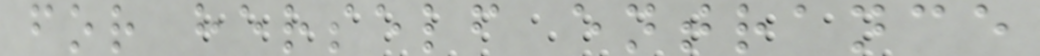for herself entrance
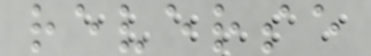reverse
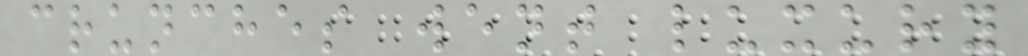crunches went luxury
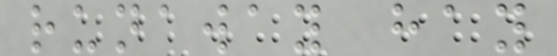runaway hay
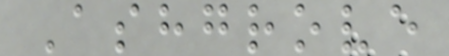Ashgrove
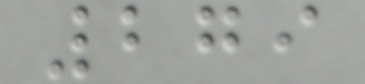279
